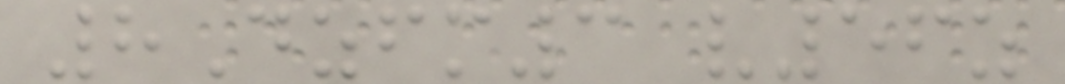8Dzfm3 v56z
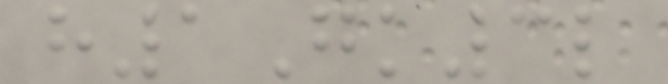h1Gk3l
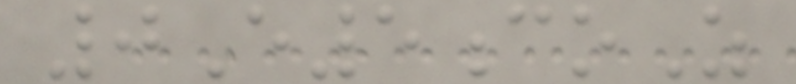0E5coZ
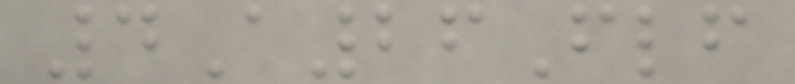4A26Flf
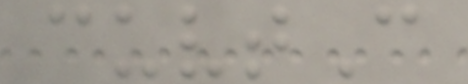cuvtC
